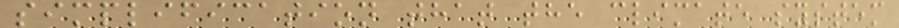simplification that the climate system
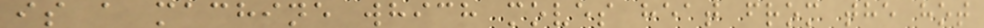is a machine which moves heat from the hot
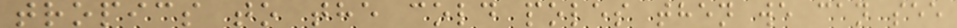tropics to the cold poles then we can see
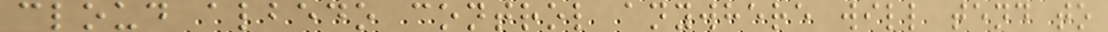cloud albedo control anywhere will tend to
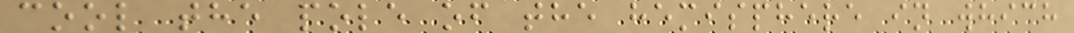cool the pole of the hemisphere in which
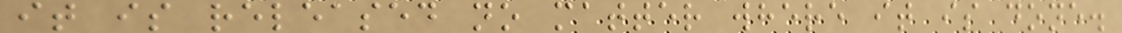it is released no matter where it is done.
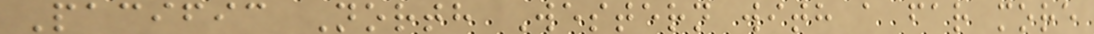Pacific North Western with a far more
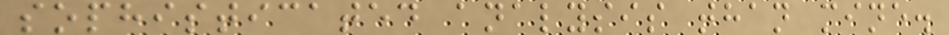sophisticated analysis than mine.
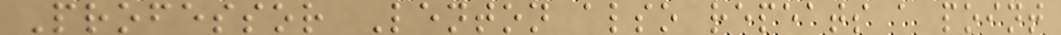Professor Lenton also repeats a point
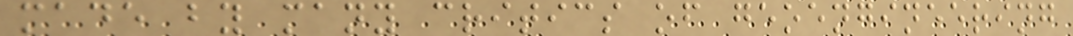made by many critics of geoengineering
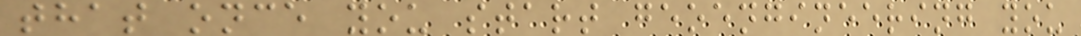that once you start geoengineering you
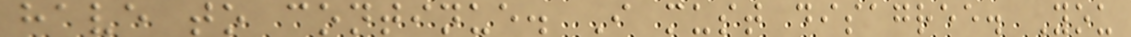have to continue. I must disagree. You
